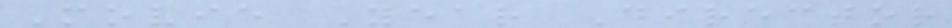Movie Year Director
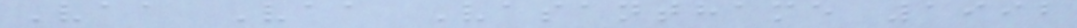Vaa Vaa Vasanthame 1992
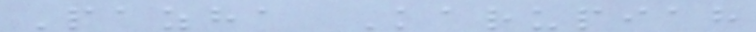Pazha Karupiah
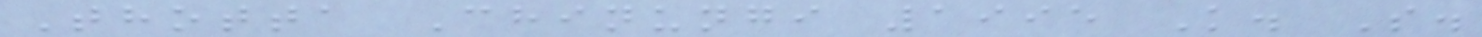Thotta Chinungi 1995 K. S.
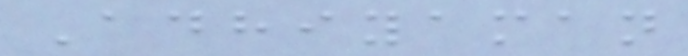Adhiyaman
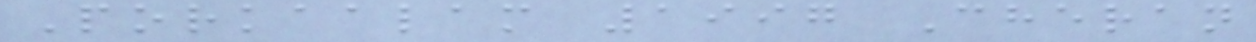Porkaalam 1997 Cheran
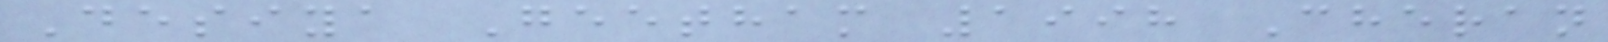Desiya Geetham 1998 Cheran
